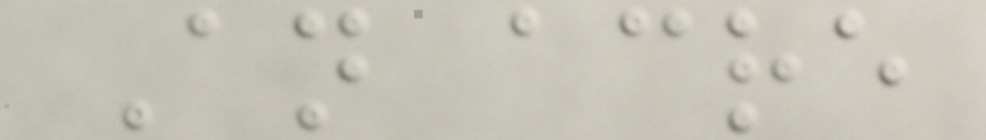An acre
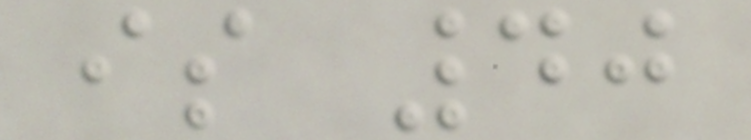is 40
